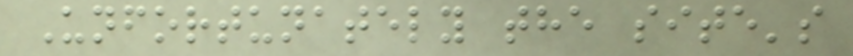Unfortunately the site's
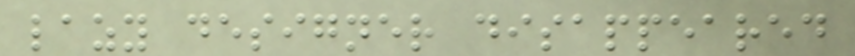lazy designer disappeared
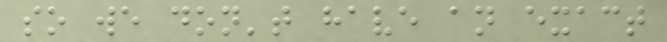so we don't have an exact
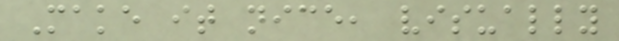Make it nice, visually
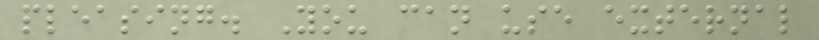pleasing. You can use external
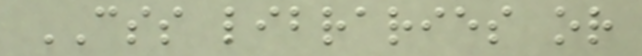CSS libraries or
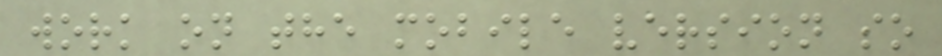work on the mobile version so
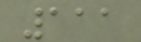111
